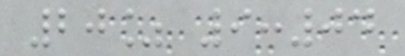20% 9:04
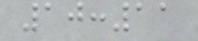10:11
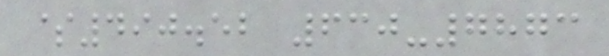$490.52 630-7873
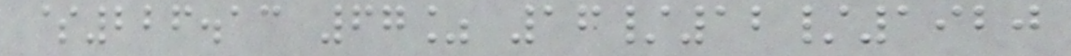$226.13 67% 16/12/1920
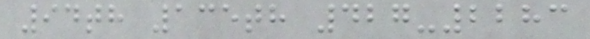94th 135th 427-2283
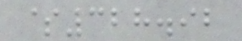$328.92
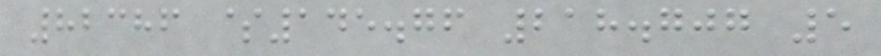82386 $145.76 218.707 5
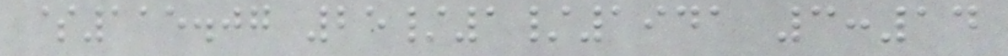$115.07 25/1/1941 3:14
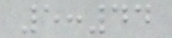5:44
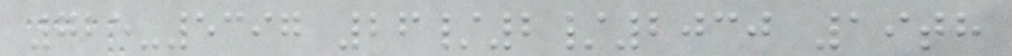725-5397 26/2/2030 19th
